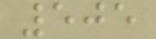505
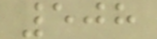508
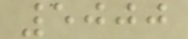5000
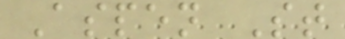Aspen St
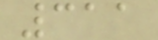311
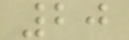20
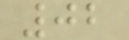02
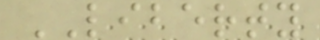LIBERTY
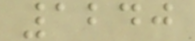1240
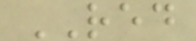RED
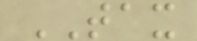TAX
